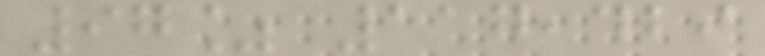97% 117,429
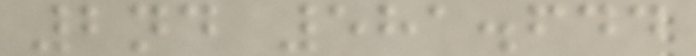2nd 581.644
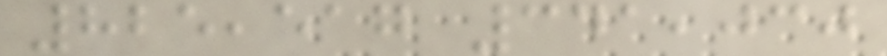825,517 341,030
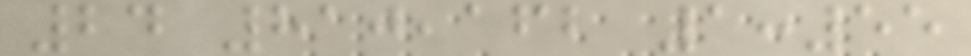24 810,162 1:55
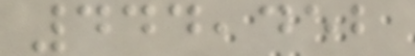444,452
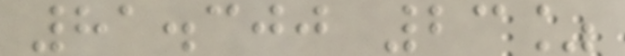81.300 23%
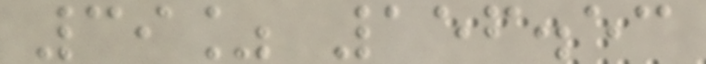39% 156.53
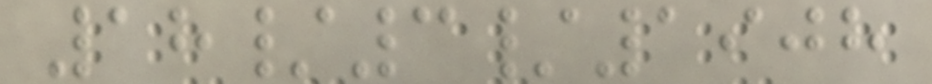18/3/1908
